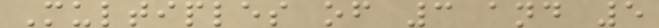Multiples of 3 and 5
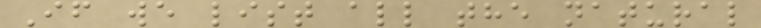If we list all the natural
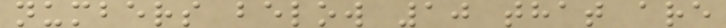numbers below 10 that are
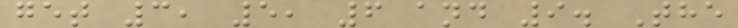get 3, 5, 6 and 9. The
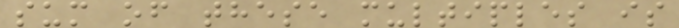sum of these multiples is
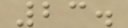23.
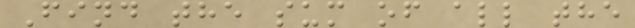Find the sum of all the
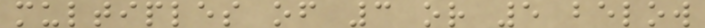multiples of 3 or 5 below
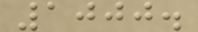1000.
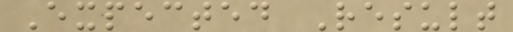Expected Result
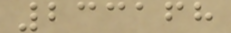233168
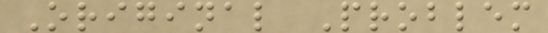Original Problem
